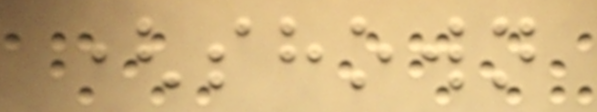(shown
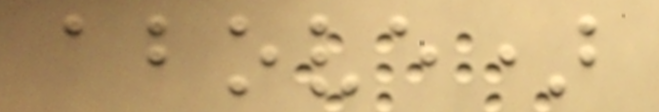above)
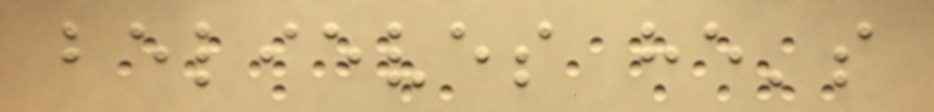believes he's
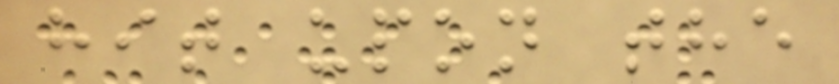hit upon the
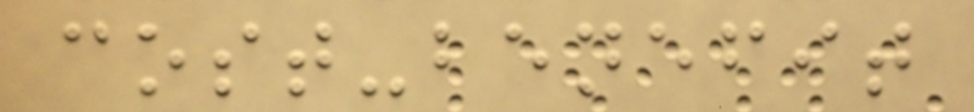cost-benefit
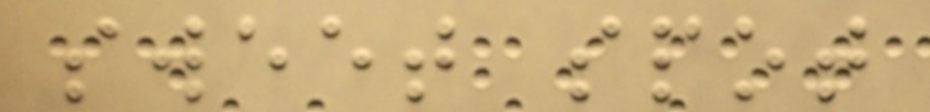sweet spot
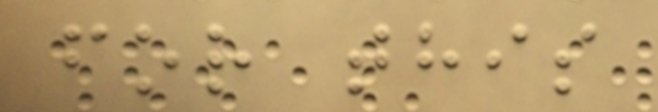for this
